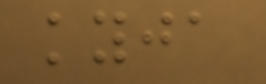kyja
